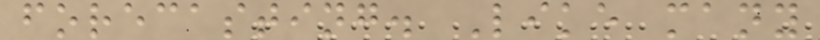forecasting. Like many
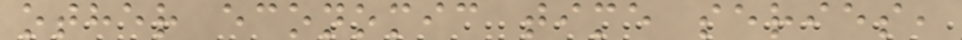other economic time series,
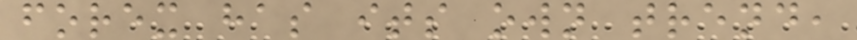forex has its own trend,
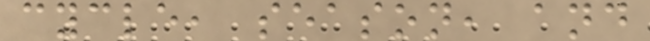cycle, season, and
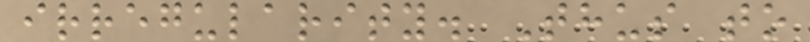irregularity. Thus to
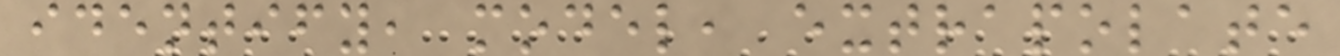identify, model, extrapolate
